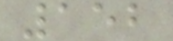152
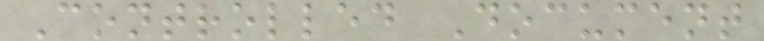Controlled Document
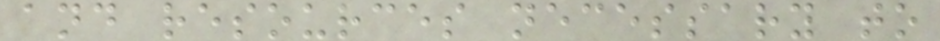and resources necessary to
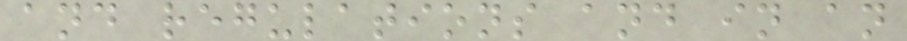and regulations and in an
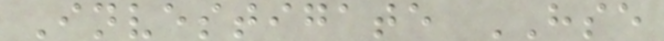Investigate HSE
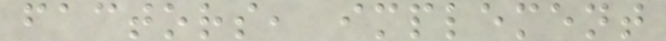factors, implement
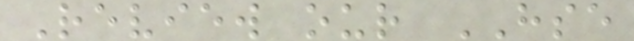Review our HSE
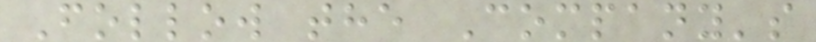Follow the Company's
